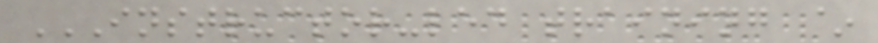INSTRUCTOR-LED TRAINING ~
